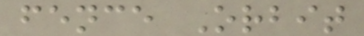fence Orbit
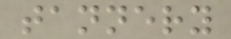tannery
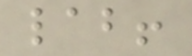lab!
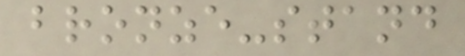bronze-stand
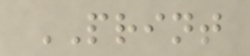PRINT
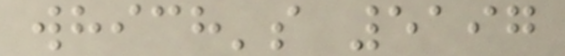which's 5197
